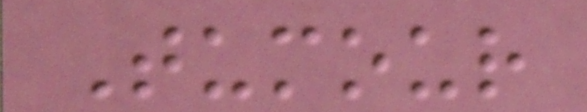Tumour
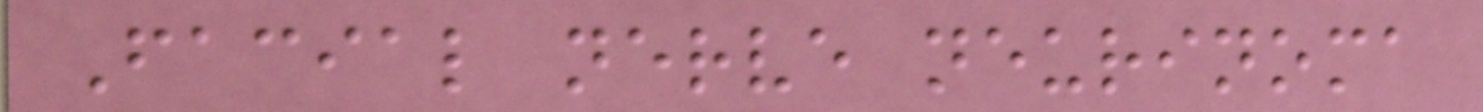Facial nerve neurinoma
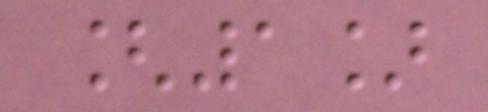[1]
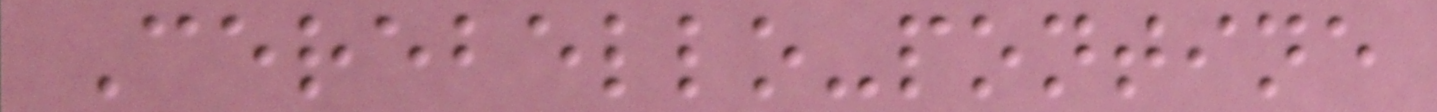Cerebello-pontine
